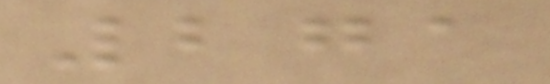271
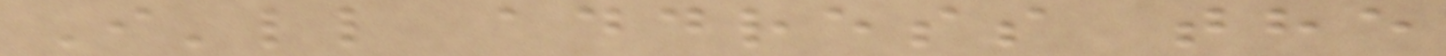I'll address the
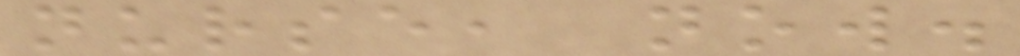nurse, now.
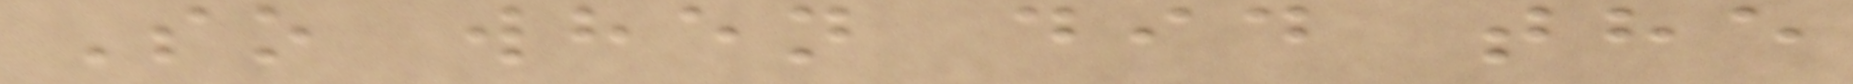So when did the
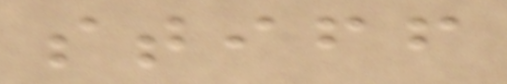stiff
